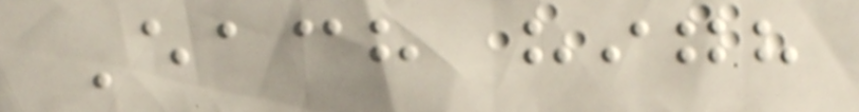Each high
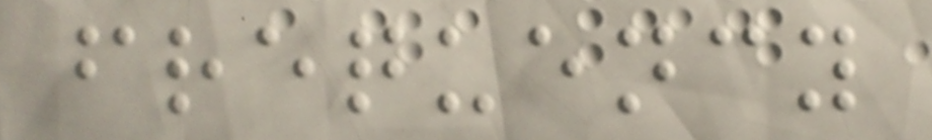frequency
